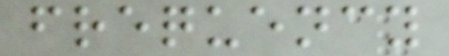frequency
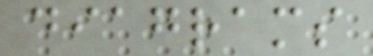diagrams
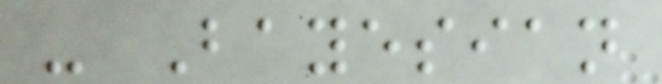- Bayesian
